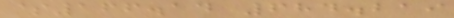$166.14 684.219
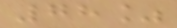78%
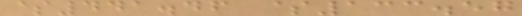$441.46 $133.57
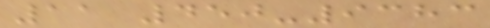11 450-9383
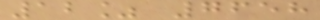12% 7658
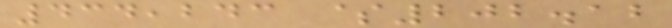434,243 $202.12
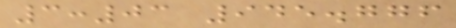3:03 945.776
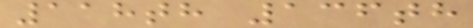118th 136th
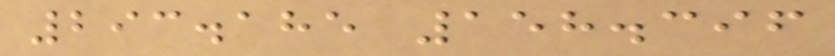293.185 158.396
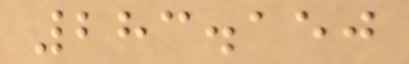283.150
